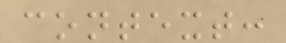context:
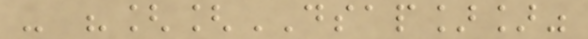- "[[DSAP]]"
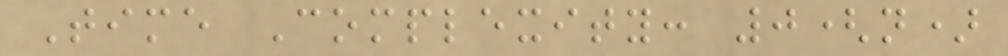Time Complexity: 0(n)
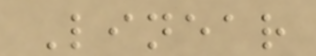Linear
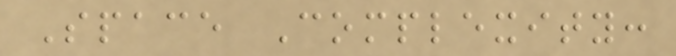Space Complexity:
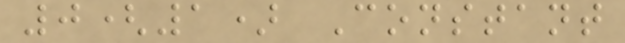0(1) Constant
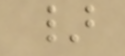}
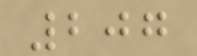207
